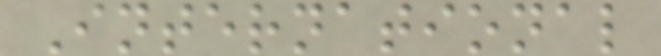International
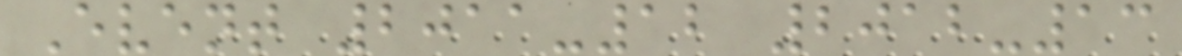Event 2011-12 2012-13
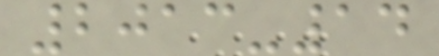2013-14
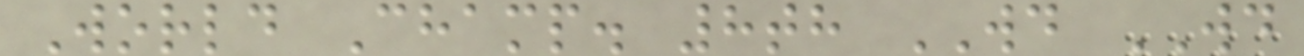World Champ. 8th WD WD
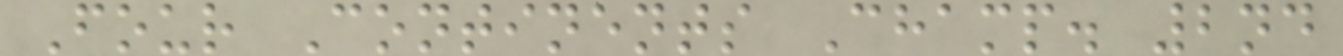Four Continents Champ. 2nd
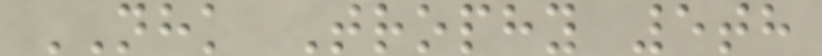NHK Trophy 5th
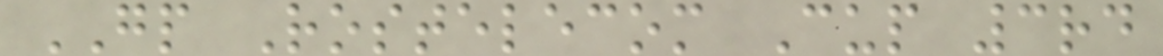GP Rostelecom Cup 3rd
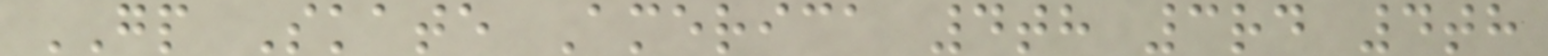GP Skate America 4th 3rd 4th
